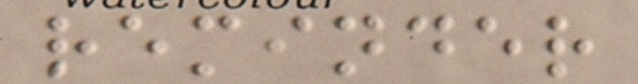reminder
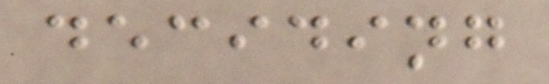deciding
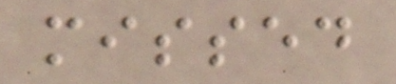missed
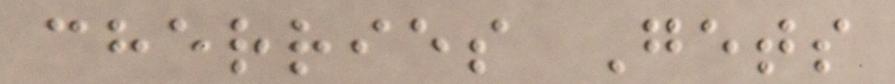cherries Gets
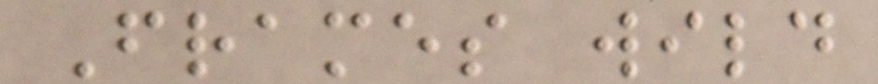Frames wild
